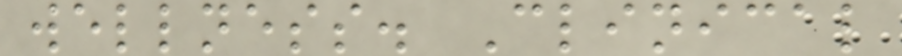wellness. Clinical
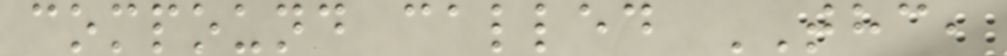compound called THC,
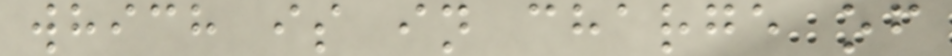which is in charge of
